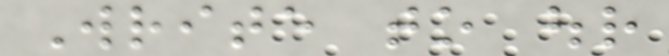Write to our
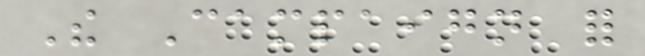The Campaign for
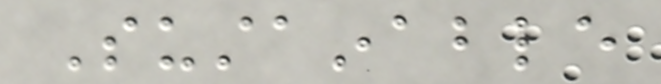Sustainable
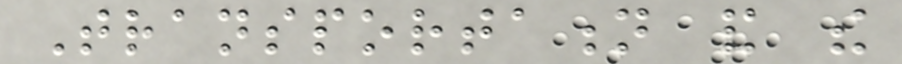Transportation and the
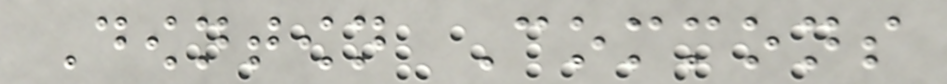Downtown Commons
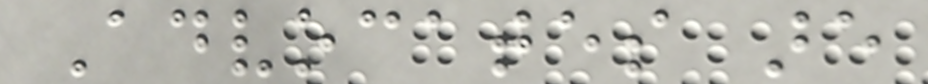Advocates are
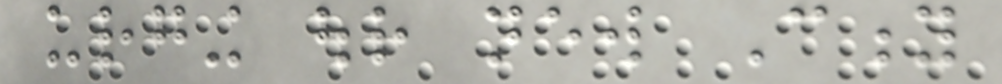urging our new City
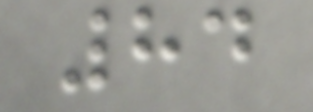84
